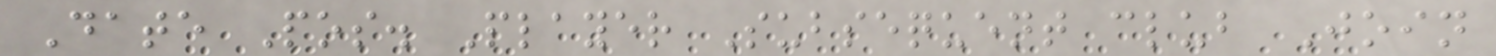Date Pos. Player Subsequent club Join
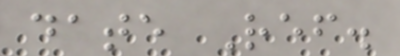date Ref.
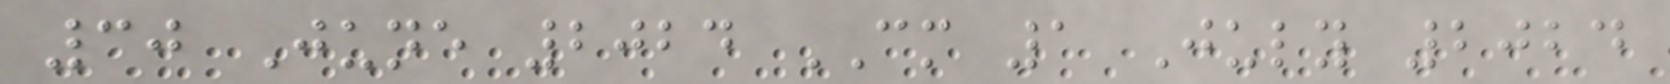30 June 2024 CM 1 July 2024
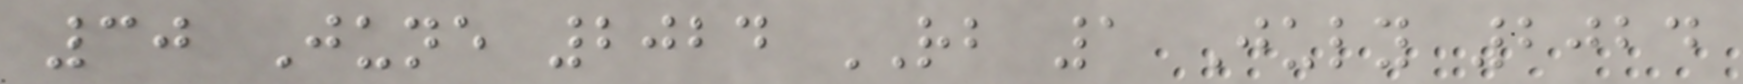30 June 2024 RB 1 July 2024
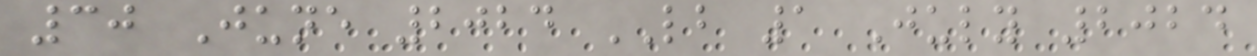30 June 2024 LB 1 July 2024
